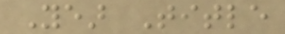Year Title
